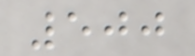500
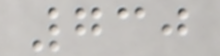730
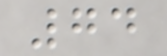74
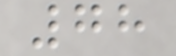78
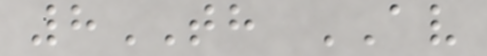8TH AV
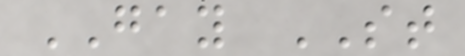GAY ST
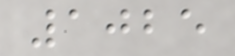1025
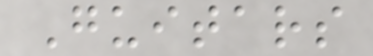Guitars
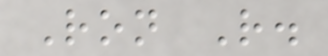Ron R.
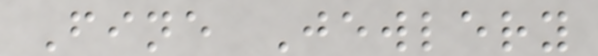Fine Jewlery
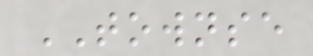TOWNSE
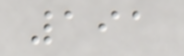191
